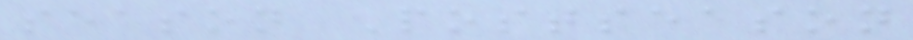season Postseason
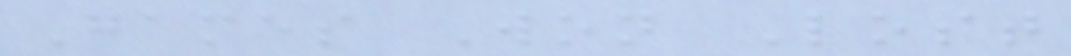Games Won Lost
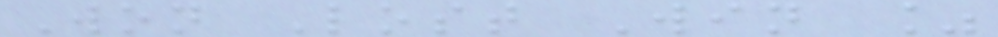Won Lost Win %
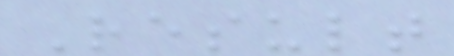Result
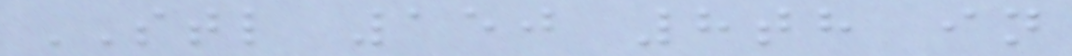STL 150 8th in
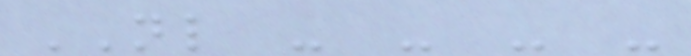NL - - - -
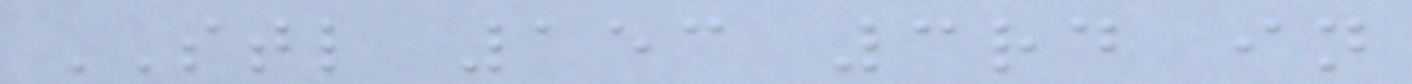STL 153 3rd in
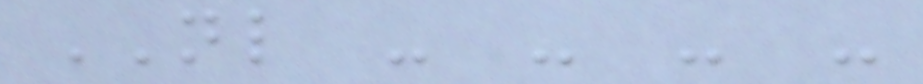NL - - - -
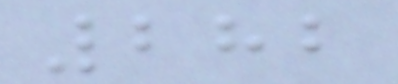282
